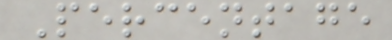Percentage
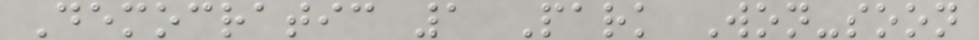Democratic 1 Park Won-soon
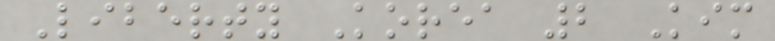Liberty Korea 2 Kim
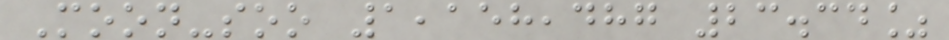Moon-soo 1,158,487 23.34%
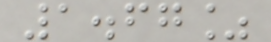1.67%
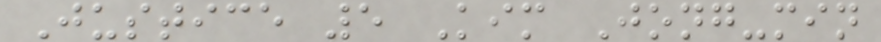Justice 5 Kim Jong-min
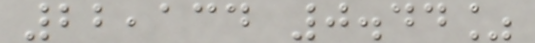22,134 0.44%
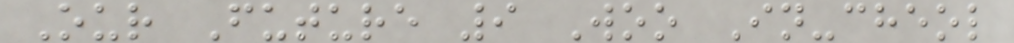Our Future 9 Woo In-cheol
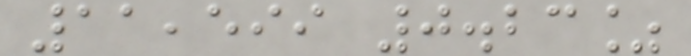11,599 0.23%
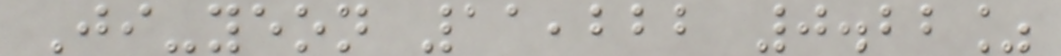Ji-yeon 11,222 0.22%
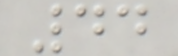44
